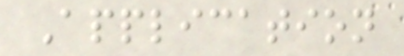Application
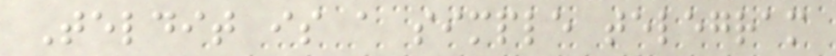Teldit is a simple telegram
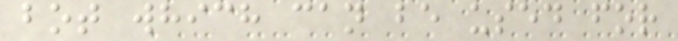bot which can be used for
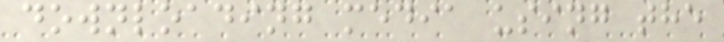downloading media using the
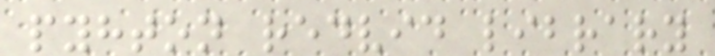pyhton redvid library
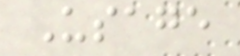Usage
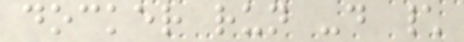docker run -d \
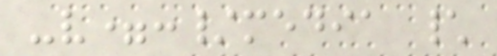-v=:/media \
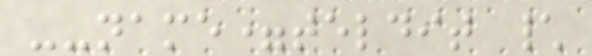--name=teldit \
